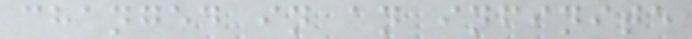changed in an infinite
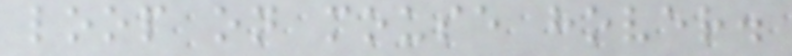loop on mouse hover.
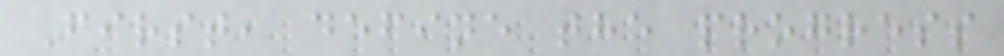First, define the progress
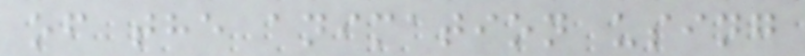of the animation using
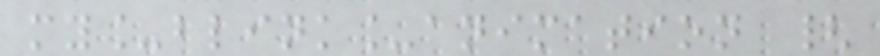my_blink_animation {
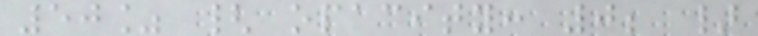50% { opacity: 0; }
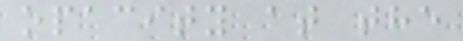opacity at the
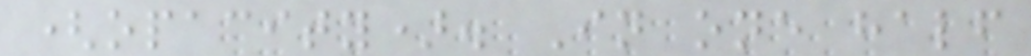(opacity). In one half
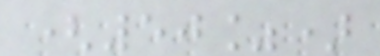(50%)
